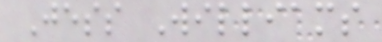Jess Williams
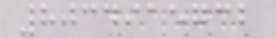8034915732
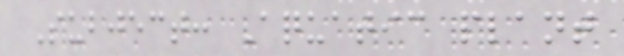Subject: Aquatic plant
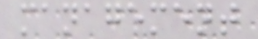management
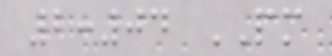2:04 PM
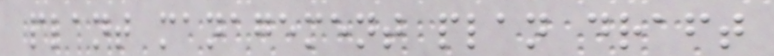plant management plan draft
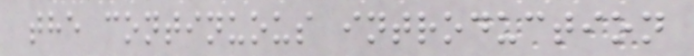the continuous introduction
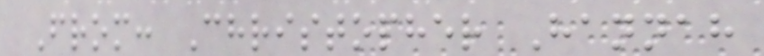From: Christopher Hannah
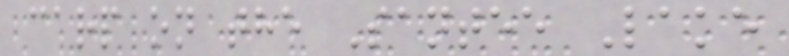carp on the Santee Lake
